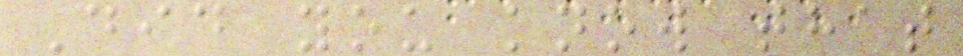Did you know that
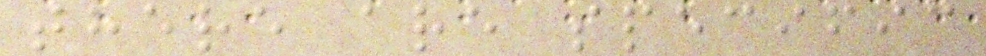there are specific
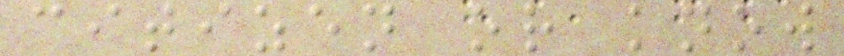citizen or know
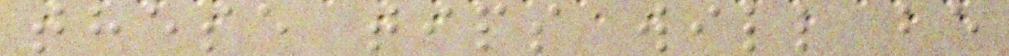these tips will be
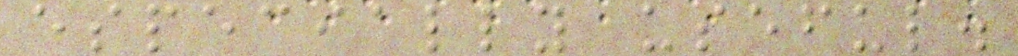especially useful.
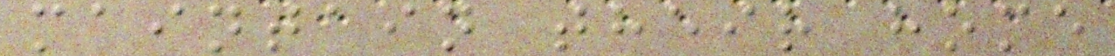maintain their home
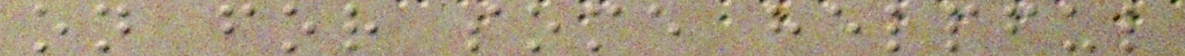on for some helpful
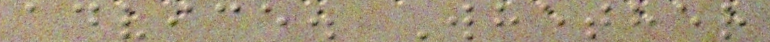advice. Whether
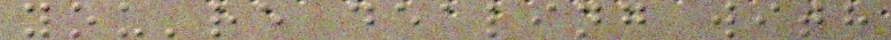you're dealing with
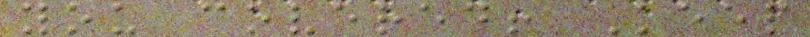you covered! Keep
